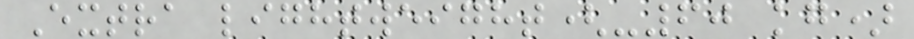Extra lightweight(-60 kg)
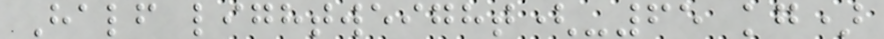Half lightweight(-65 kg)
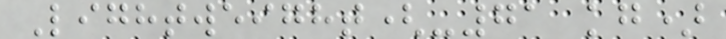Lightweight(-71 kg)
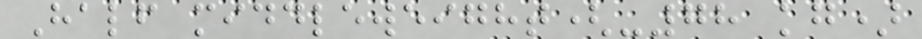Half middleweight(-78 kg)
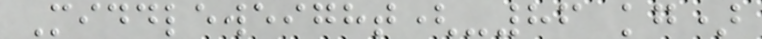Middleweight(-86 kg)
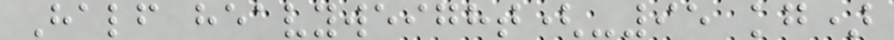Half heavyweight(-95 kg)
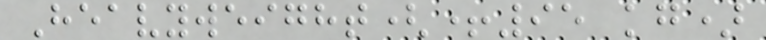Heavyweight(+95 kg)
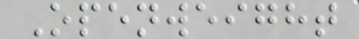Openweight
